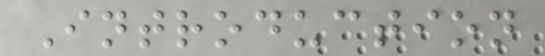Introduction
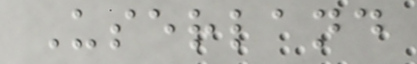Userland
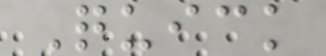Quick
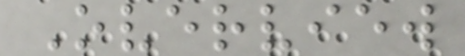Overview
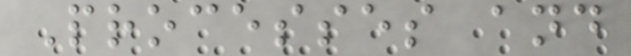Processes and
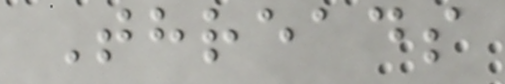Threads
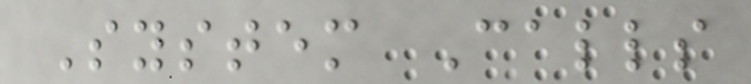System Calls
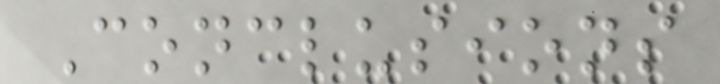Conclusions
